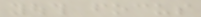youth focus
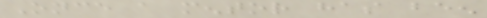Once a mentor has been
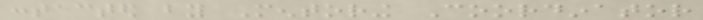contacted by Mentoring Coordinator
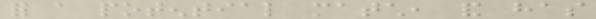for a potential match, and has
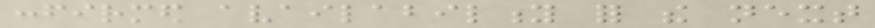confirmed availability for the next
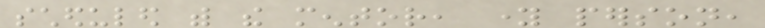scheduled with the mentor, young person,
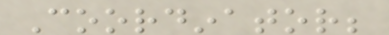Coordinator;
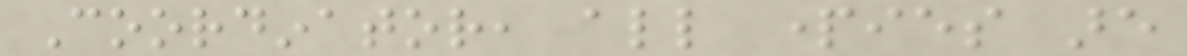Coordinator, all parties are
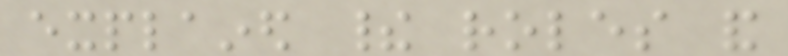explained their roles and
